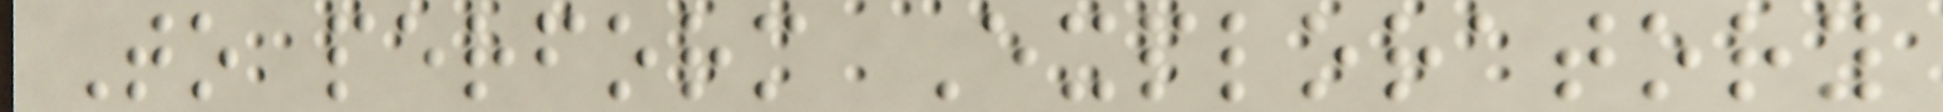To perform Exploratory
